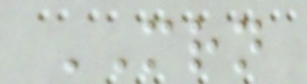MRN
